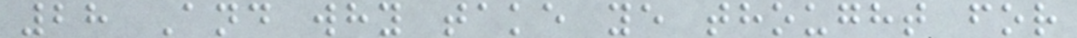28 And why take ye thought for
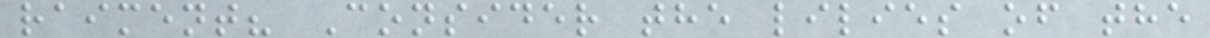raiment? Consider the lilies of the
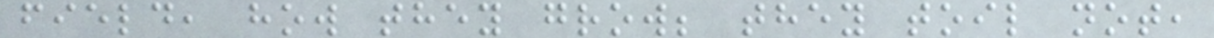field, how they grow; they toil not,
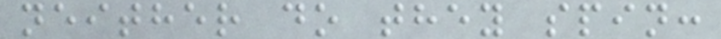neither do they spin:
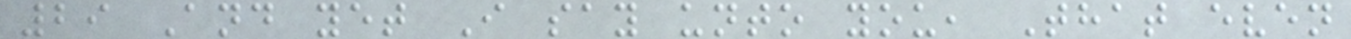29 And yet I say unto you, That even
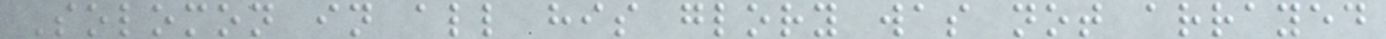Solomon in all his glory was not arrayed
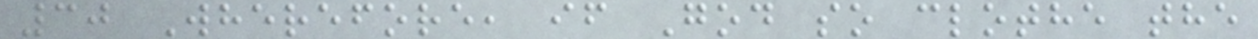30 Wherefore, if God so clothe the
